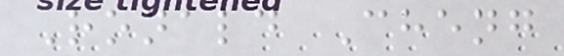Ronald Cheng
